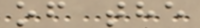of the
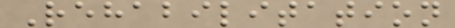Rehabilitation
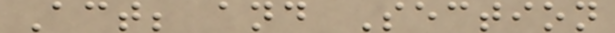Act; and Section
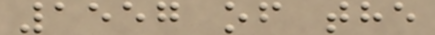1557 of the
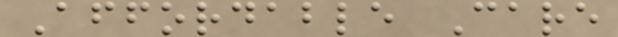Affordable Care
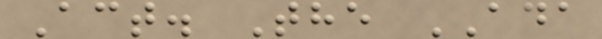Act. The ADA
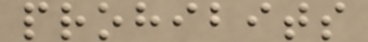prohibits
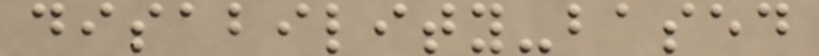disability-based
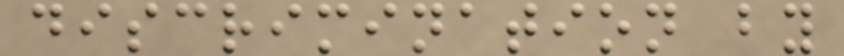discrimination by
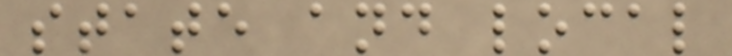state and local
